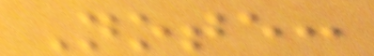Note:
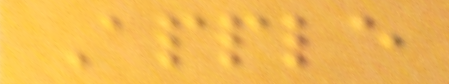Apple
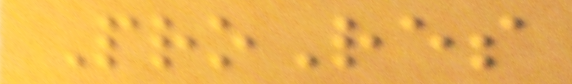ProRes
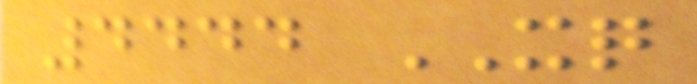4444 XQ
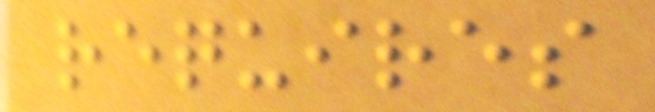requires
